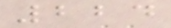224
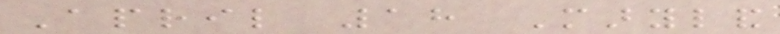April 18 Maryland
